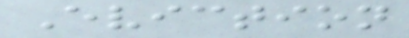Eviction
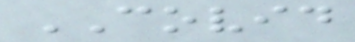COVID
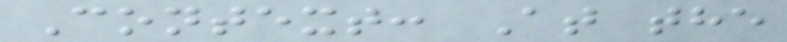Context: At the
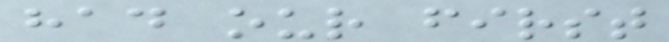had our first
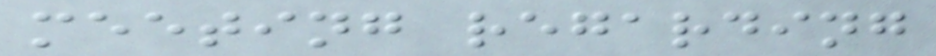meeting regarding
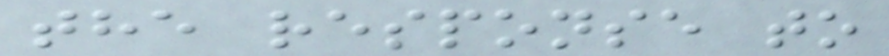the response to
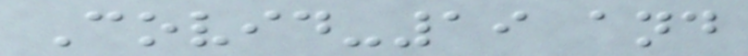Covid-19 and
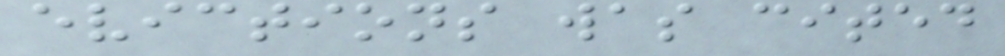evictions was cited
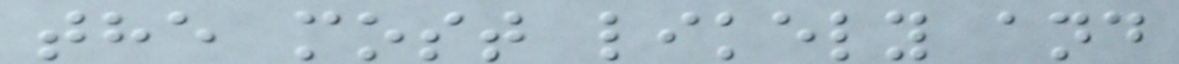the most likely and
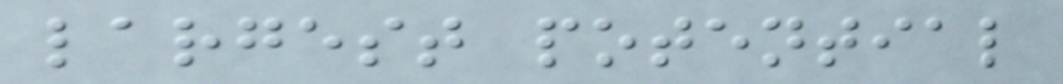largest potential
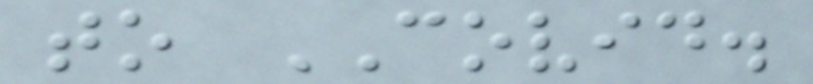to COVID.
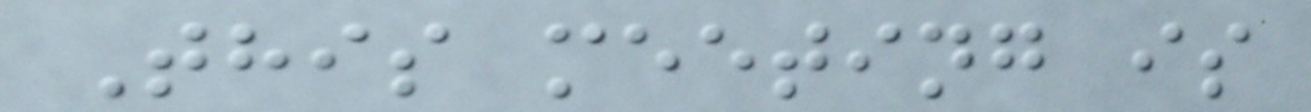This meeting is
